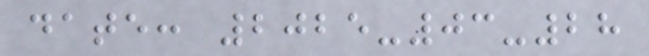date: 2025-03-28
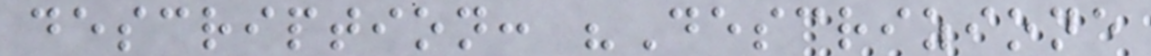description: "Descrizione
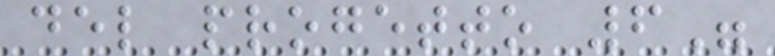del progetto 6"
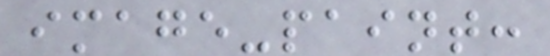image-paint:
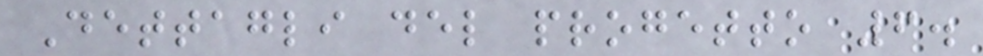Dettagli del progetto 6.
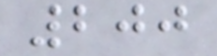200
